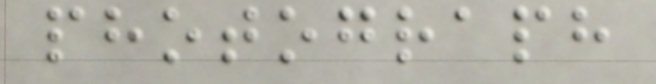photograph
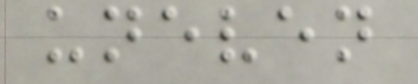uneven
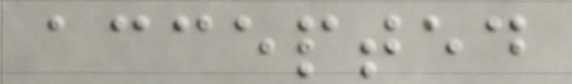accepted
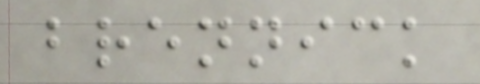brennick
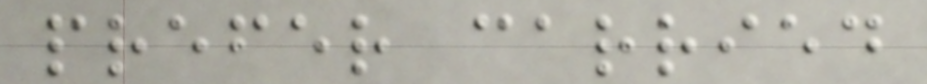prefer carried
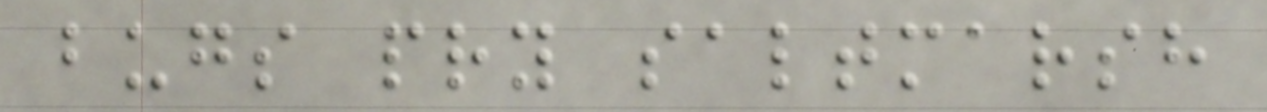bugs pry saltmarsh
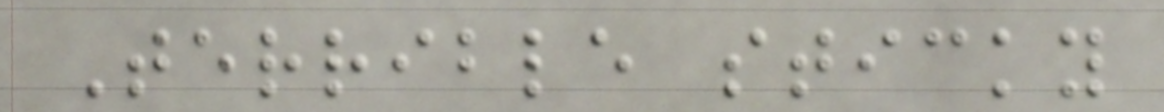Terrible sticky
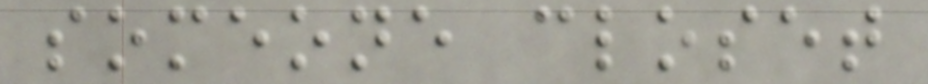someone closet
